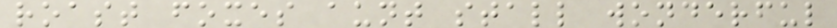roast foxes aunt stall wonderful
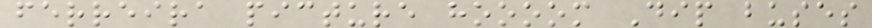ferreira picture hoooom Dip buses
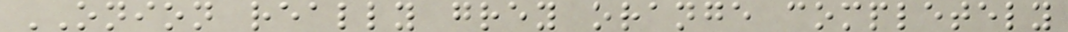ONION really grey orange completely
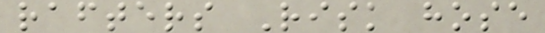rafters Risk hose
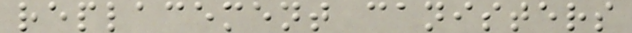replacement canisters
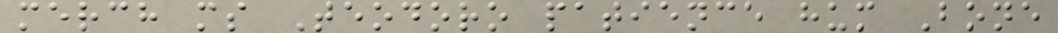merch ms Teodoro patience hum Bone
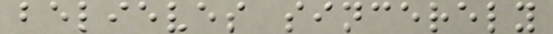believes sincerely
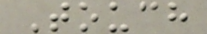Touch
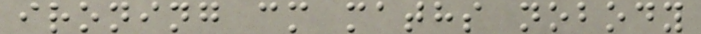ironing cm maths nobody
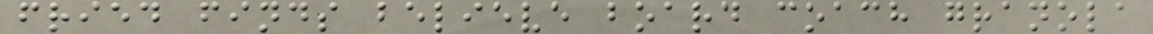fried finds believe board coach granola
